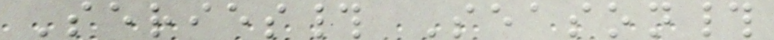Series# Season#
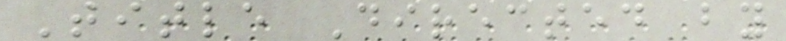Title Directed by
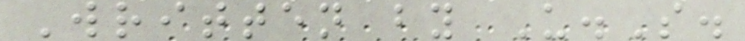Written by U.S.
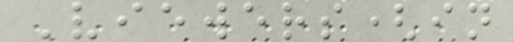Viewers(in
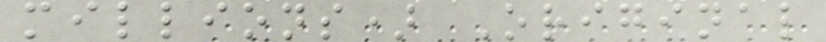millions) Original
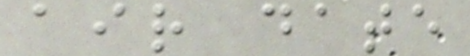air date
